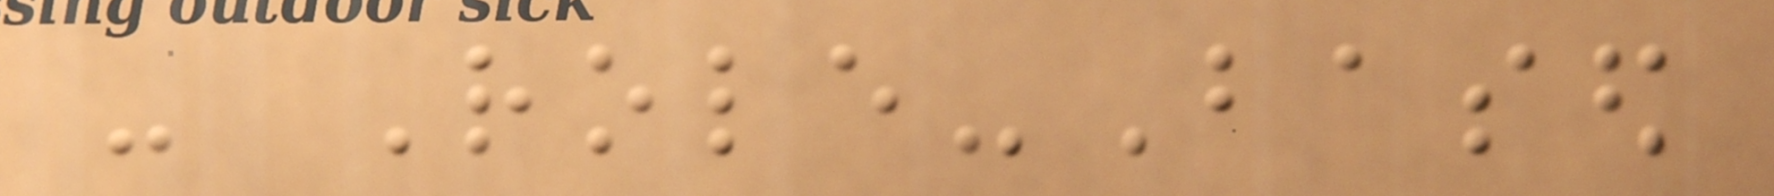- Role-Based
